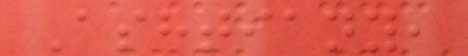Ashtiany,
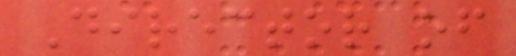Director of
